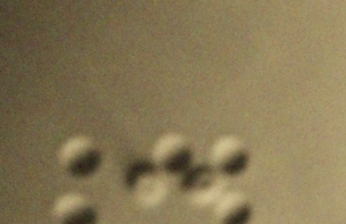-
